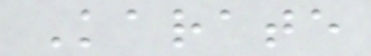Karate
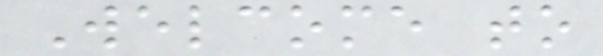Welcome to
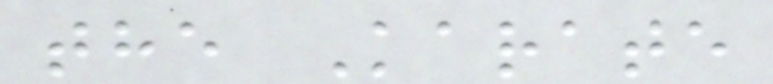the Karate
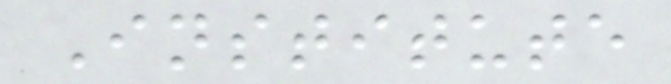Institute
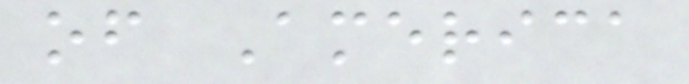of America
